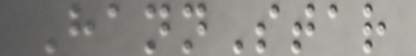HannStar
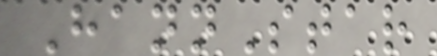HannStar
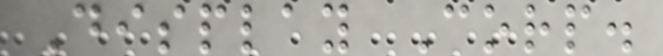Display Corp.
